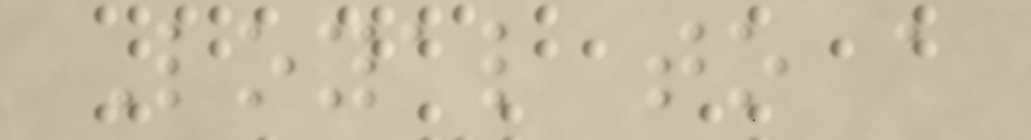Loyal to a
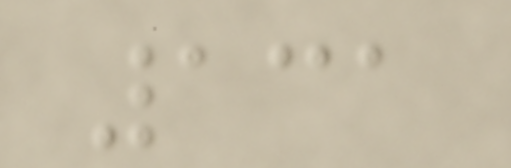131
